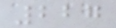227
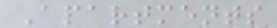Apartments
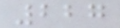227
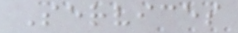Services
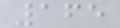165
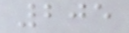205
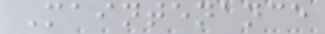Maintenance
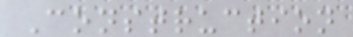Construction
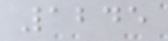1245
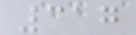317
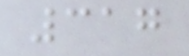317
